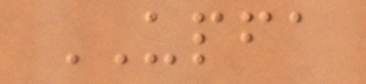UPFA
